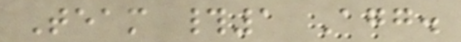Team #1 Agg.
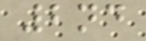2nd
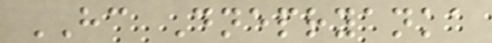HC Dnepryanka
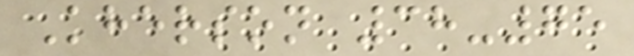Kherson 38-75
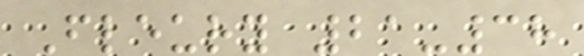Fleury 21-38
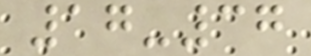17-37
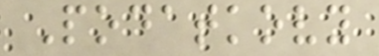Podatkovy
